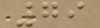79
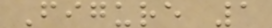Figure 1
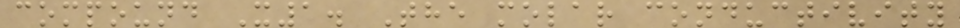compound X1. The molar conductivity
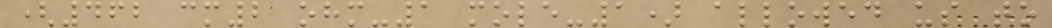(462 cm2 ohm-1 mole-1) allowed us to
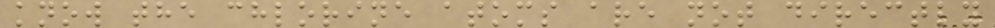know the chlorine atoms are not directly
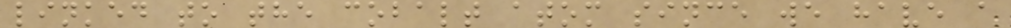linked to the cobalt atom since we have a
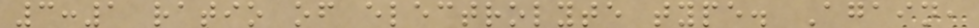3:1 ratio of electrolyte type. Again,
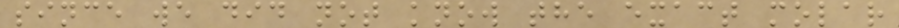since we did not know the exact molar
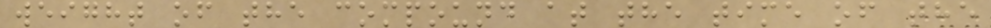weight of the compound at the time of the
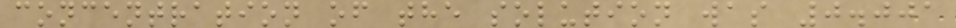concentration of the solution was 0.001
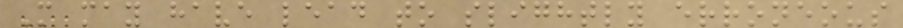M may have lead to slightly erroneous
